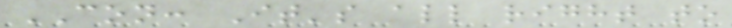CON: It's all right to
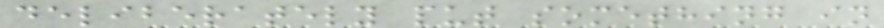deliberately put something in
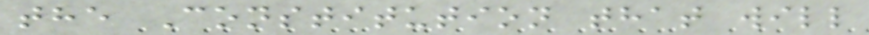the Constitution that will
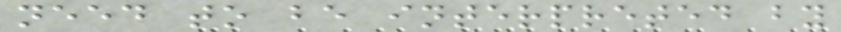need to be interpreted by
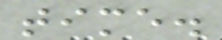time.
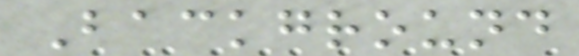Background
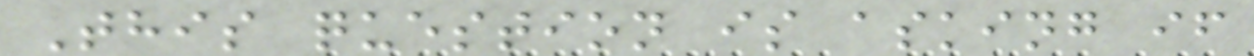This question is asking if
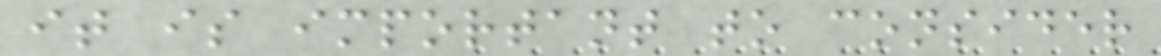it is important to consider
